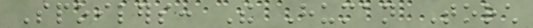Spoilers: The Human Torch
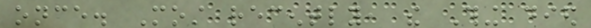once. Most recently, the Thing died
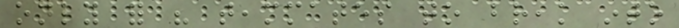only for his teammates to break into
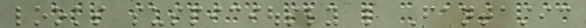looks suspiciously like Fantastic
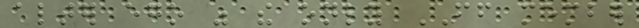alter ego was the only FF member
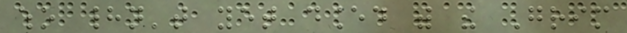who hadn't yet danced with the Grim
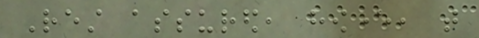Rest assured, however, that
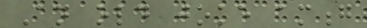An old joke among
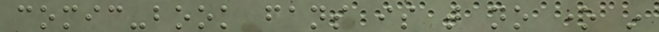comic-book fans is that no one in
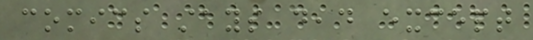comics stays dead except
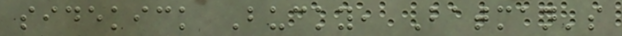sidekick Bucky, Batman's
